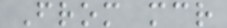From mcr
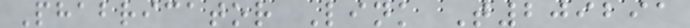Phabricator Link T209291
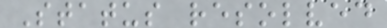Status resolved
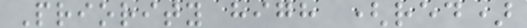Priority high (red)
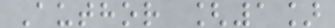Author [1]
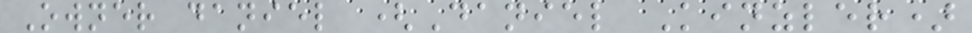Owner daniel (Daniel Kinzler)
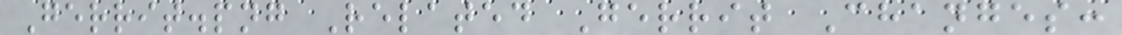Gerrit.png Related Gerrit Changes:
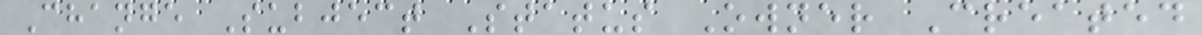Change Subject Status Owner Created
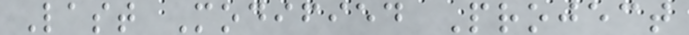Last Modified Project
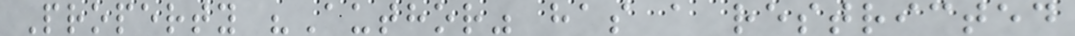Property "Author" has a restricted
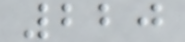220
